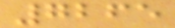7265
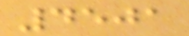4501
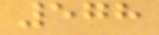578
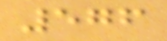576
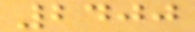2400
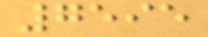7595
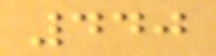440
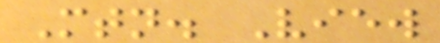Mtn. View
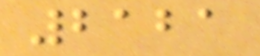2121
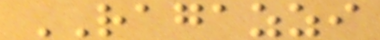RAGAZZI
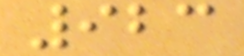923
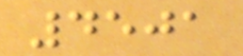4501
